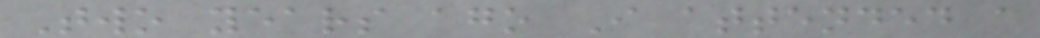Two years ago I attended a
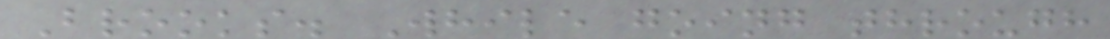Brooks. While going through
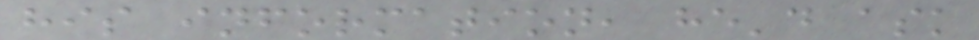his information, he'd ask
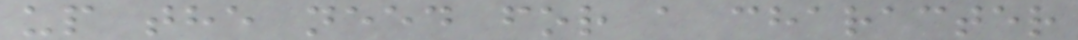up the need for a character
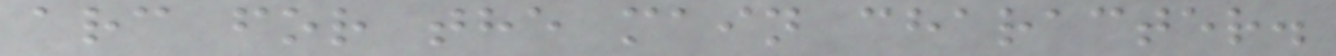arc for the main character.
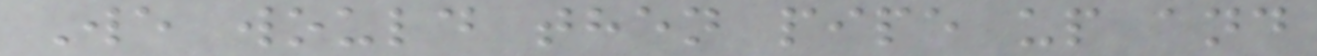We would then pipe up and
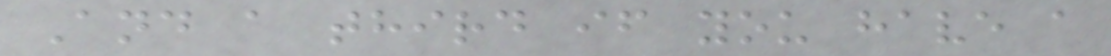And a third if you have a
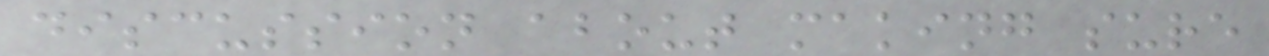discussion about making sure
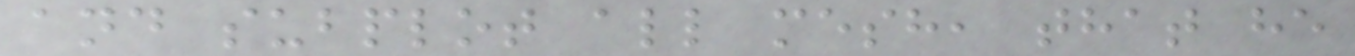and subplot all mesh, that he
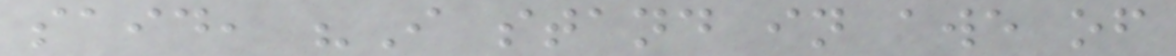said, "I stand in awe of
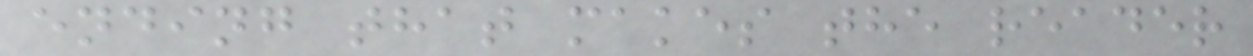ending that makes the reader
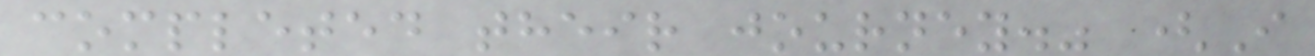completed their journey." (I
